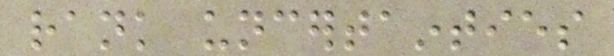rank uncertainties
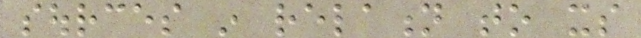sources in relation to its
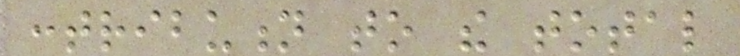contribution to the total
